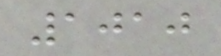1010
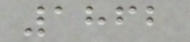1862
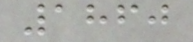1860
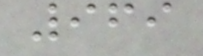969
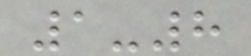1-8
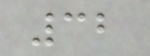32
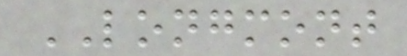LONGMONT
